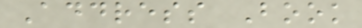Address Book
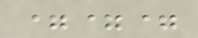===
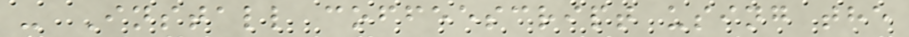- Install coffeescript using the
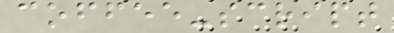coffee-script
